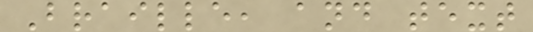Braille, and text
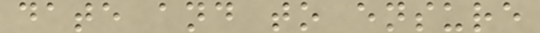date and to ensure
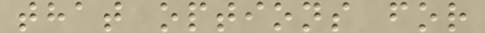that options for
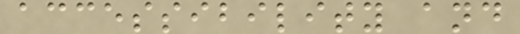accessibility and
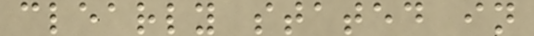clearly stated in
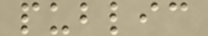public
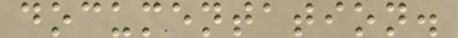documentation.
